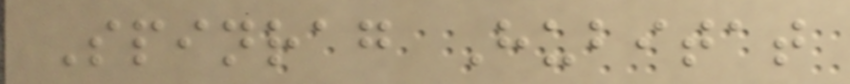Spinrag Hubitat
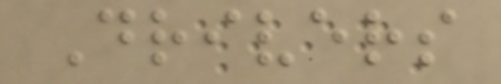Drivers
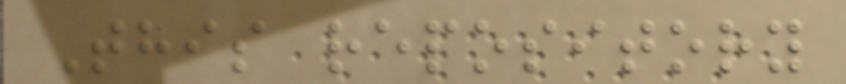This repository
